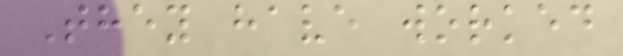They have worked
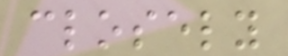closely
